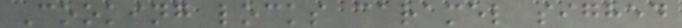Cooking locks caramel sighed
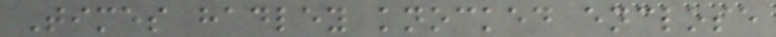Times hadley knocked enclose
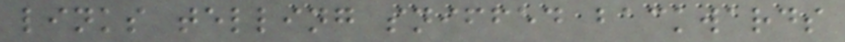links telling sniffed backwards
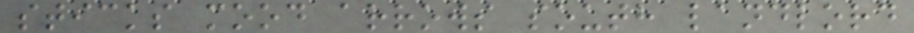sticks mood arrows south landlord
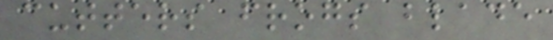cutters frogs blade
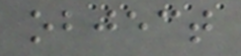object
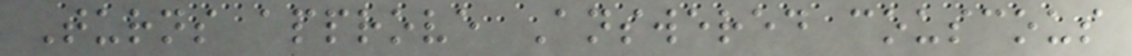Turns approve Answered couscous
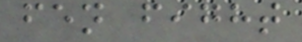fen fight
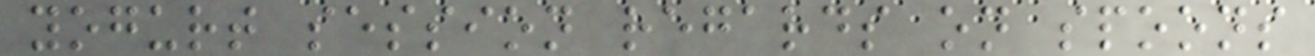yogurt session regards on spoons
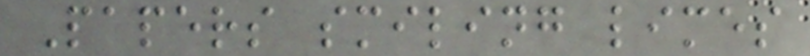Papers smiling limes
